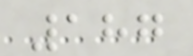187
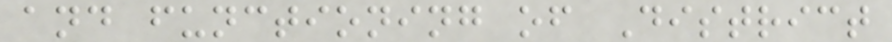and functioning of District
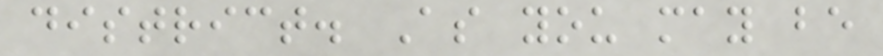district. As you may be
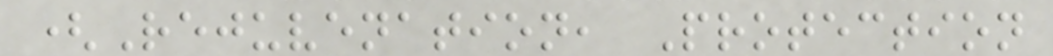(Rejuvenation, Protection
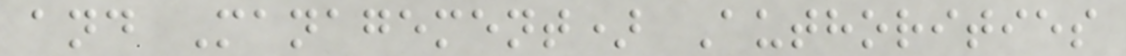and Management) Authorities
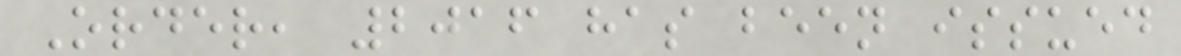Order, 2016 has been issued
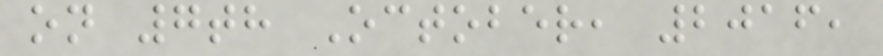on 7th October, 2016,
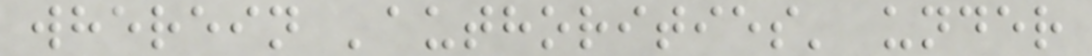wherein 'authorities' under
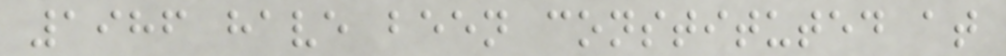1986 have been constituted at
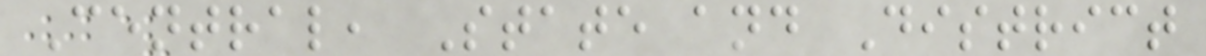Central, State and District
